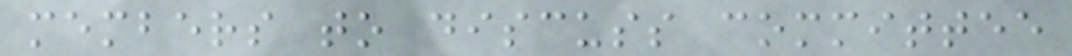members to discuss committee
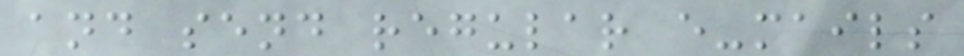and send regular e-mails
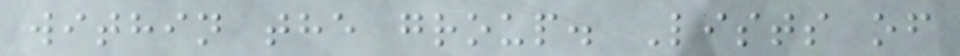within the group. Lists of
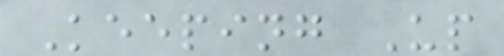Keeping Up
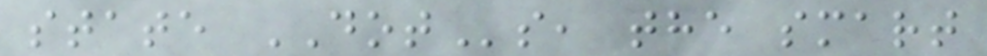state DOTs, the smart
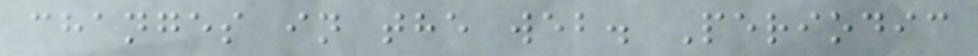changes in the web. Periodic
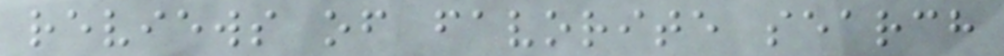reviews of favorite search
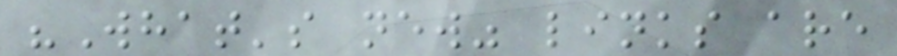"What's new" links are
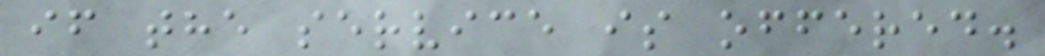if the service is offered.
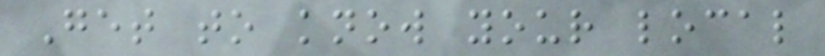Get to know your local
